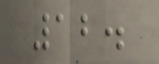12.
